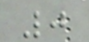0
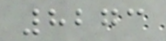8273
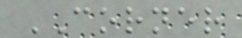CORNER
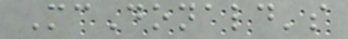McDonald's
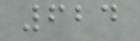624
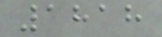1818
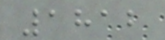1812
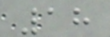18
